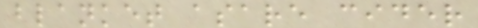blanket asare cider
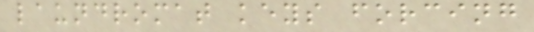laundromat keys forcing
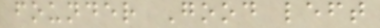founder Good left
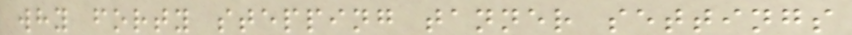why forty stepping tanner settings
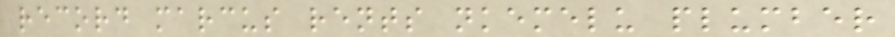record marcus rents nkemelu plumber
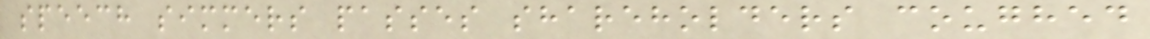speech simmers passes shareholders coughed
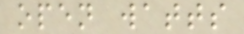open watts
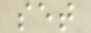set
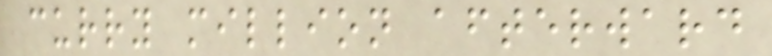curry million afterward
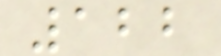122
